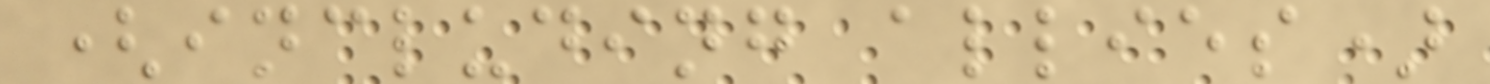(including allies)
